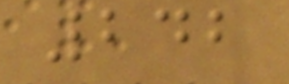242
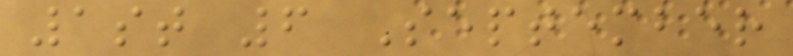1st 6 September
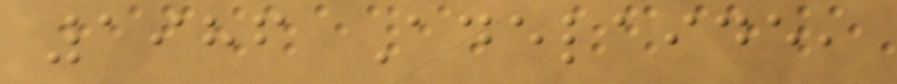1986 Adelaide,
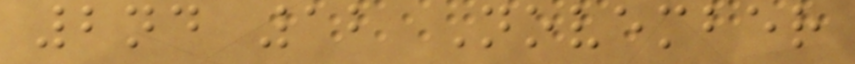2nd 12 November
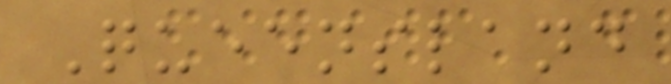Queensland
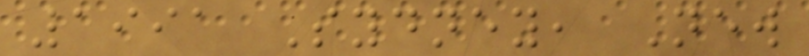1991 Sydney, New
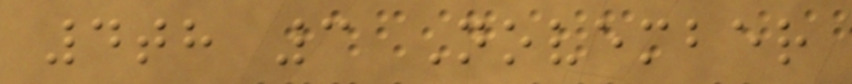4th 3 November
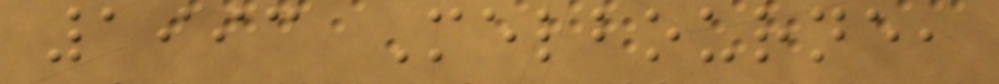1993 Melbourne,
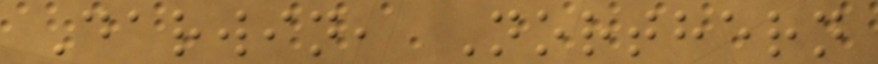Darwin, Northern
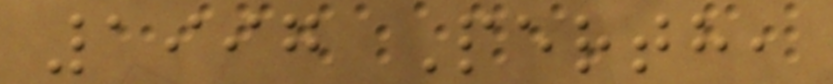1997 Perth,
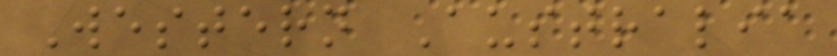Western Australia
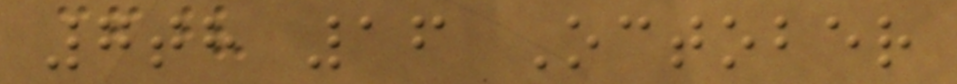7th 16 October
